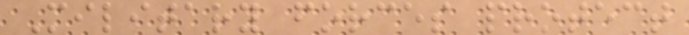Military forces protect
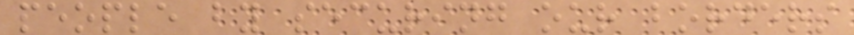people by securing our borders
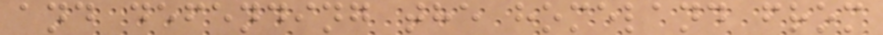and defending the homeland from
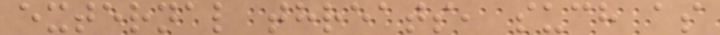external threats, such as
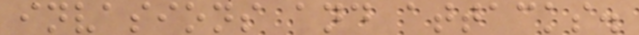invasions and attacks.
